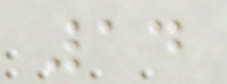14
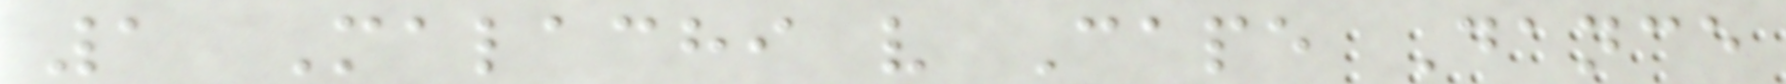1 Malachi v Cape Dance
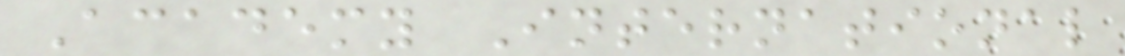Academy International
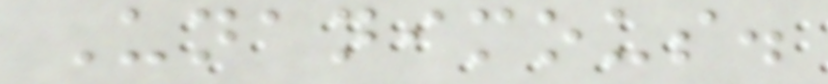Unanimous.
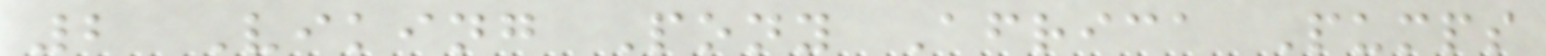2 Viking Pony Africa Pumps
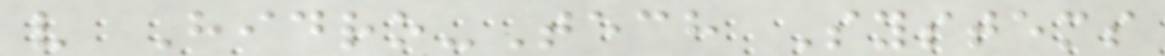v Hidro-Tech Systems
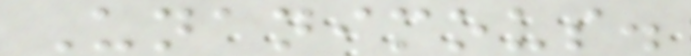Unanimous.
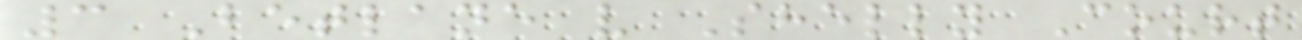3 Betlane v Shelly Court
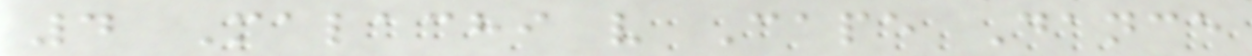4 Malachi v Cape Dance
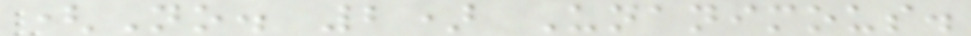(No. 2) Unanimous.
